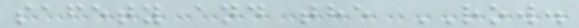safety and the ROW.
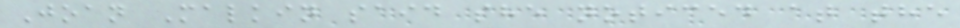Joan Malkin said she noticed at the
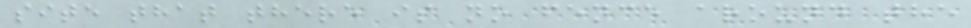site that there is no fence around the
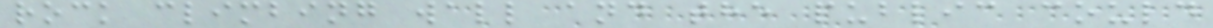rock climbing wall and the public could
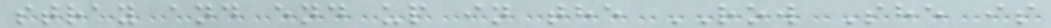stray and end up in the ROW She is
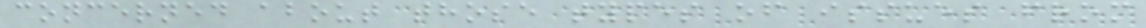concerned about those types of issues from
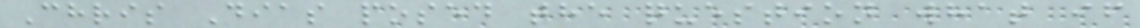Chris Dias posed the question what if
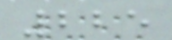225
